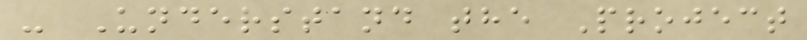- Understand the Project
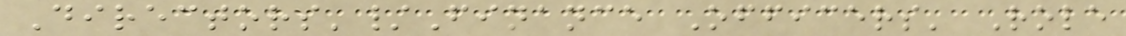Directors'/Finance Officers' Role
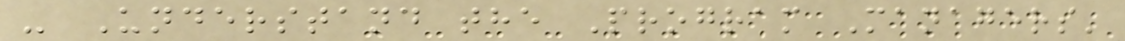- Understand the Program Managers'
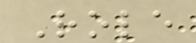Role
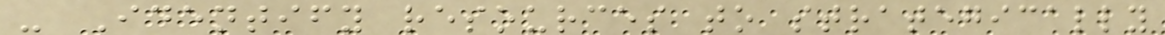- Identify resources to strategically
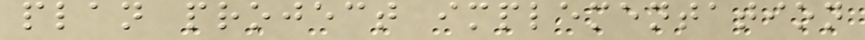plan project implementation
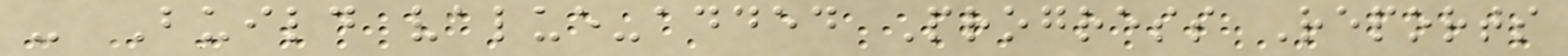- Build value-added Progress Reports
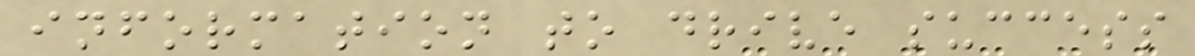information to drive success
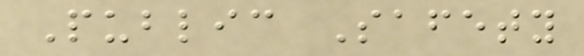Public Safety
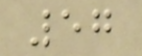57
